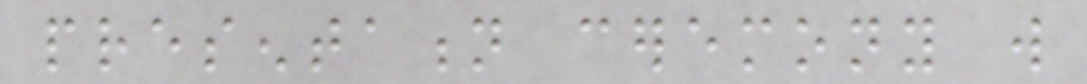presentation ceremony will
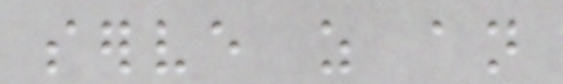serve as an
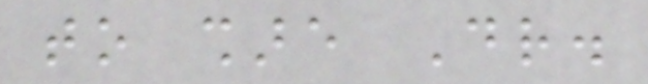to share Dr.
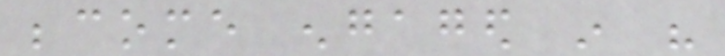become engaged in his
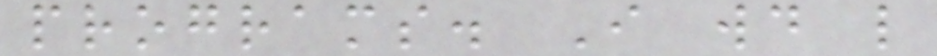programs. I would like
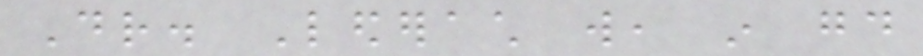Dr. Lederach will, in good
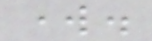work.
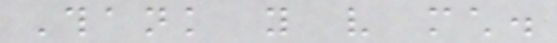Thank you very much.
